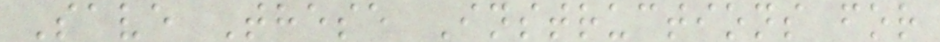Save These Instructions for
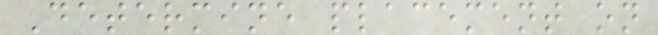Determine placement on
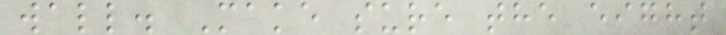wall. Make sure the eight
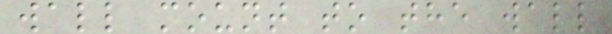wall mount to the wall
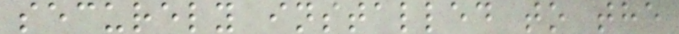securely installed to the
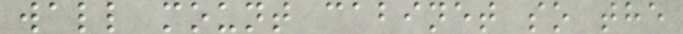wall mount cabinet so the
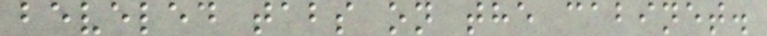beveled tabs on the cabinet.
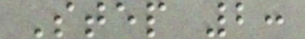Step 2:
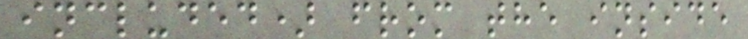included) from the inside
